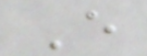E
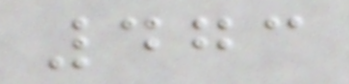473
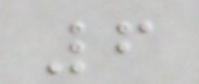6
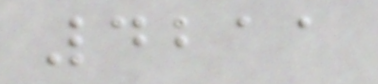4211
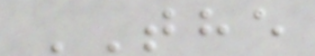THE
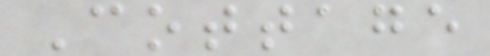Cottage
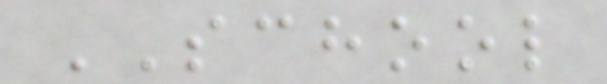SCHOOL
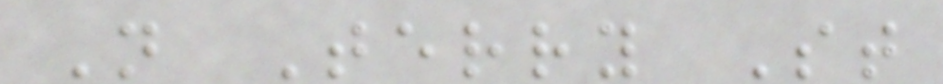N Terry St
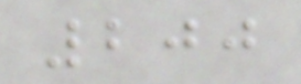200
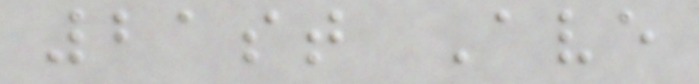21st Ave
